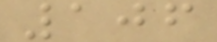106
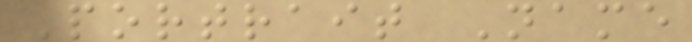Portrait Name
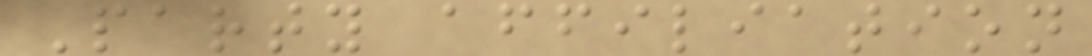Party affiliation
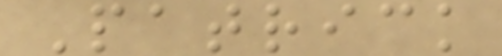Patrick
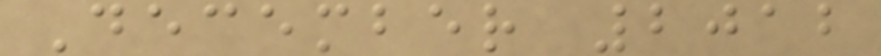December 2012
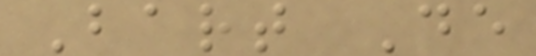Bart De
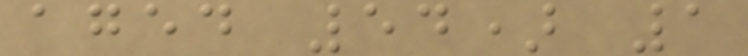aged 54) 1
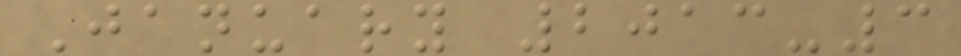January 2013-3
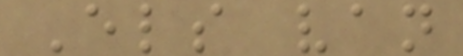Els van
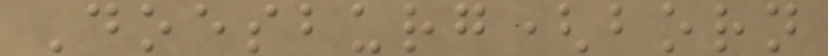Doesburg(born
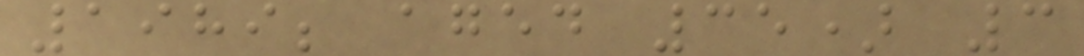1989; aged 35) 3
